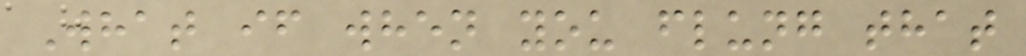What if when you flung that
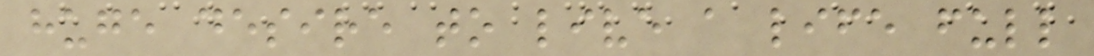huge desire to live a life full
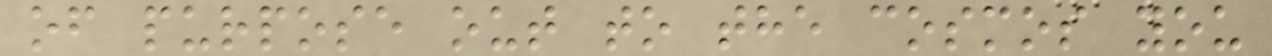of purpose out to the cosmos you
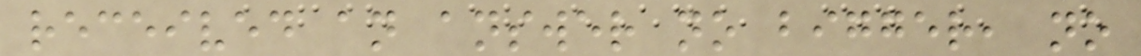received an answer no bigger, no
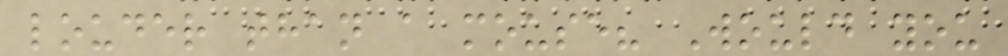louder than a mouse? Would you
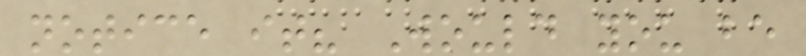notice it? Would you be
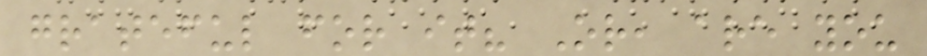grateful for it? Or, are you
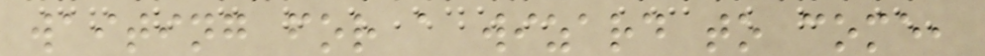waiting for a wizard to come,
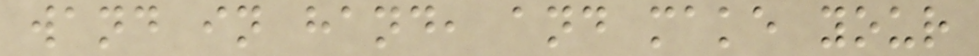wand in hand, and make your
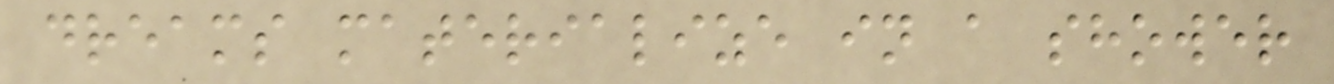dreams materialize in a shower
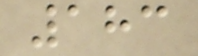183
